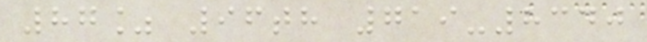87% 96th 719-8340
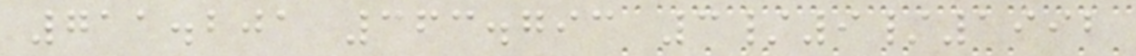711.201 363.793 3/9/1992
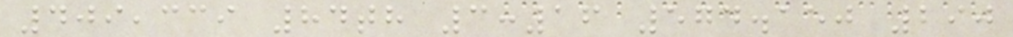409,339 84th 3:16 574.150 290
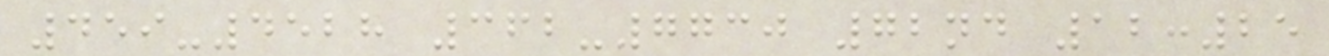459-4528 362-7730 72nd 12:25
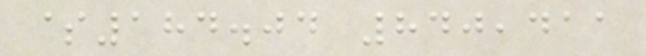$184.04 840,411
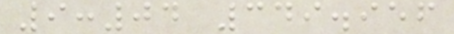9:04 349.956
